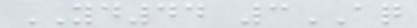YD44 3AQ
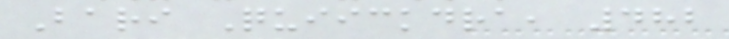Bari Quiickdra, 482
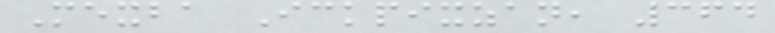Mexba Ickpixzan, 364
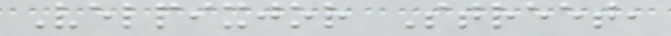Velpixjor Street,
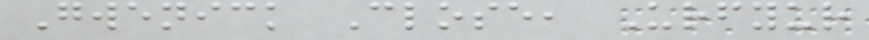Gwenick Close, Urfyur
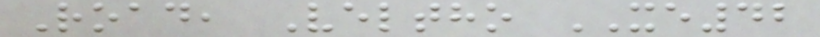Road, Veltho XE42
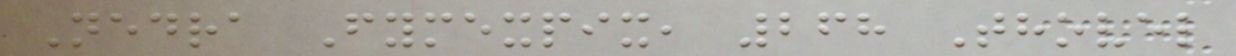Nedra Fymexpix, 268 Thovel
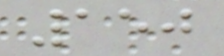150
